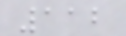112
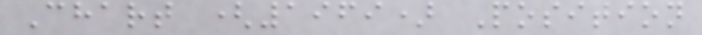Chart (1969) Position
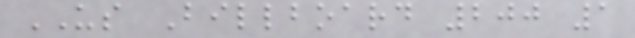US Billboard 200 1
